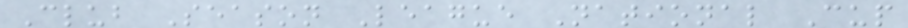Club Season League National Cup
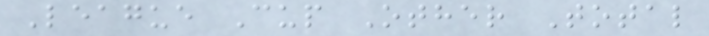League Cup Other Total
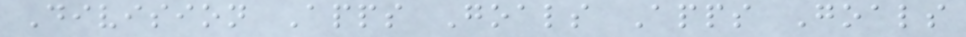Division Apps Goals Apps Goals
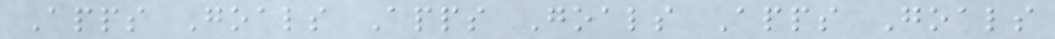Apps Goals Apps Goals Apps Goals
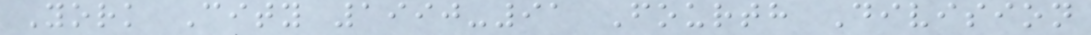York City 1990-91 Fourth Division
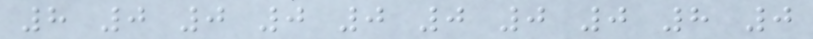8 0 0 0 0 0 0 0 8 0
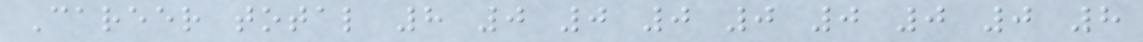Career total 8 0 0 0 0 0 0 0 8
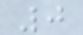0
